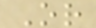Or
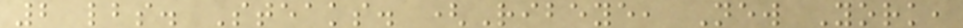2 lbs. Steaks. (Ribeye, New York,
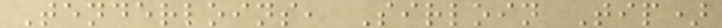Tenderloins, Sirloin Tip)
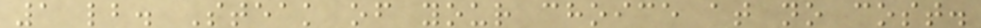1 lb. Steak of your choice at no cost.
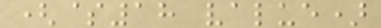($18 value)
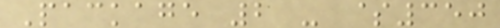Package 2 - $350
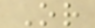Or
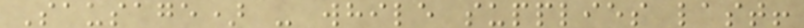Sausage) - while supplies last!
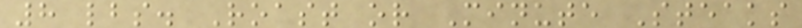8 lbs. Roast or Minute Steaks
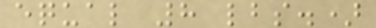equal 8 lbs.)
